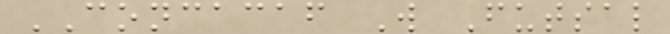CONCACAF W Futsal
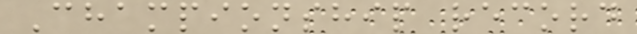Championship record
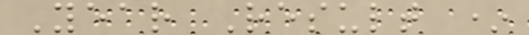Year Result *
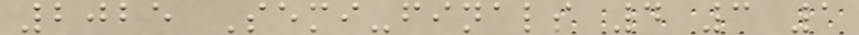2025 Semi-finals 4 3 1
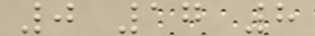0 17 8
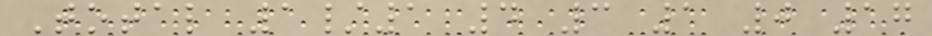Total 1/1 4 3 1 0 17
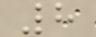8
